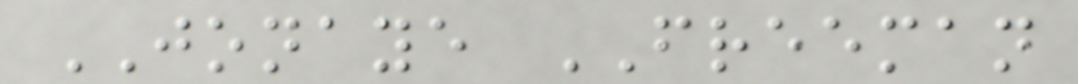JONAYE FREEMAN
